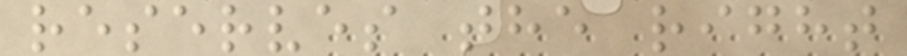reserves the right
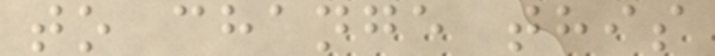to change this
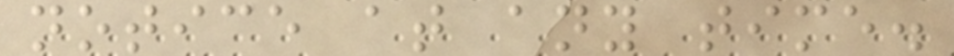notice at any time.
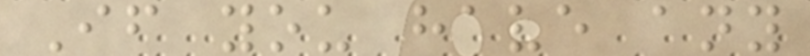If you have any
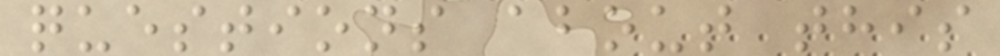questions about this
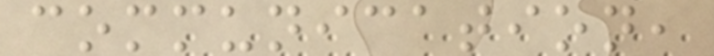communication,
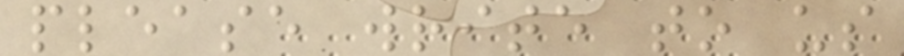please write to us
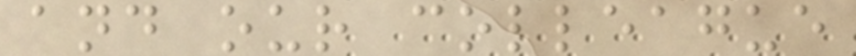and our colleague
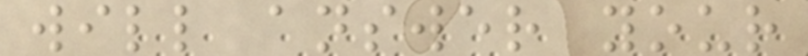will answer your
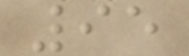95
